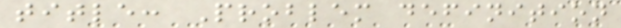title: Problem definition
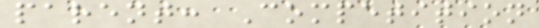parent: Competition
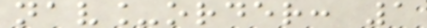nav_order: 1
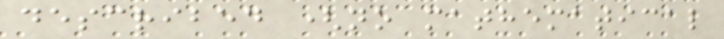described (no mathematical
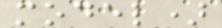model)
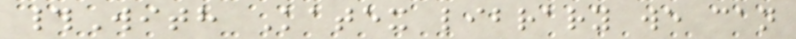#With Katex library we can
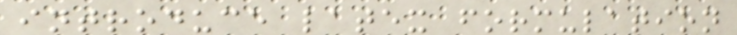introduce latex formulation
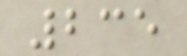235
